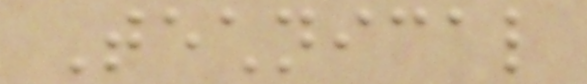Technical
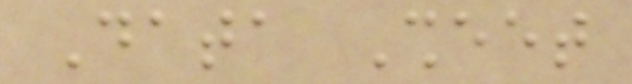Data Sheet
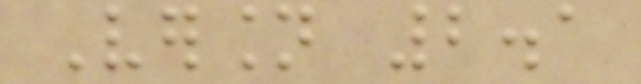Version 2.1
